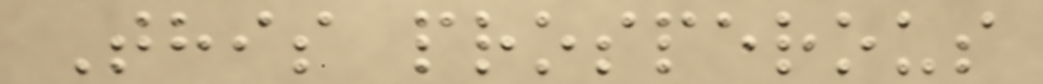This prosperous
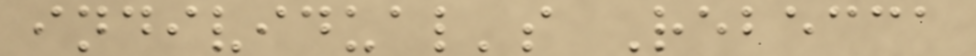individual's Rebecca
